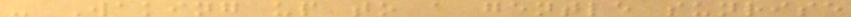- Waking up to a gentle sunrise
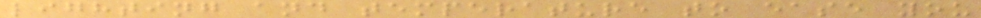lighting and temperature to ease you
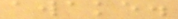awake.
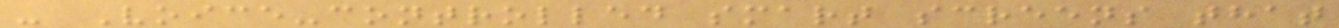- Voice-controlled smart screens that
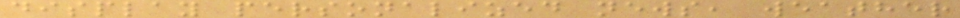display personalized news, weather
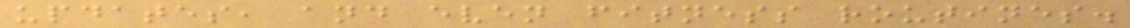updates, and even fitness routines.
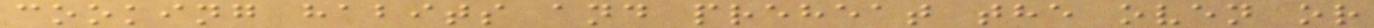cooking habits and preheat the oven or
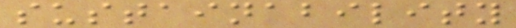sustainability
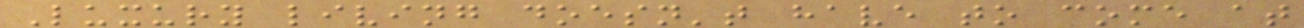Luxury living doesn't have to come at
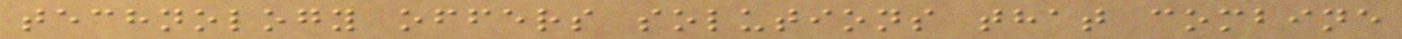technology offers solutions that combine
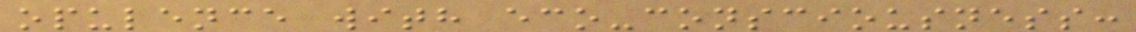opulence with eco-consciousness:
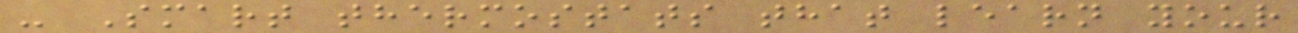- Smart thermostats that learn your
